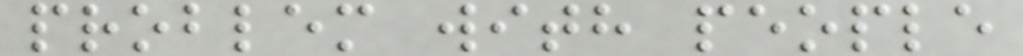problem with people
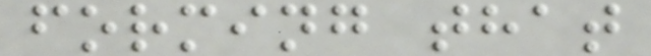forming that
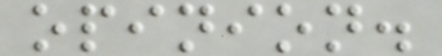opinion.
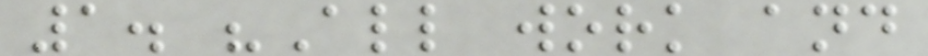1. "All work and
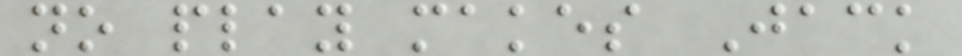no play makes Jack
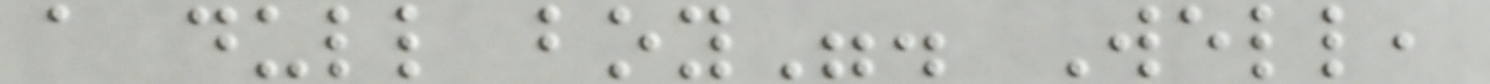a dull boy". Well,
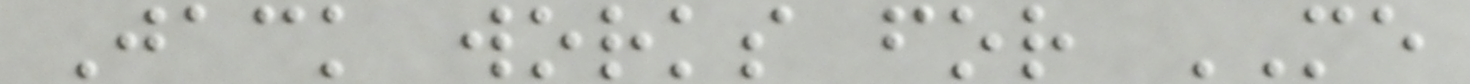Jack works for ME
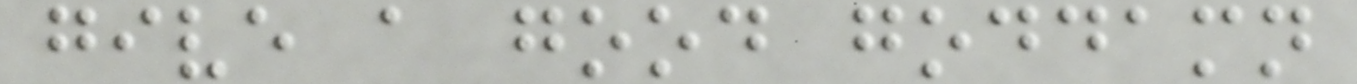give a good goddamn
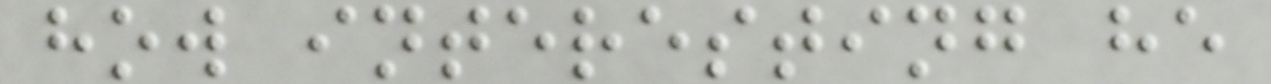how interesting he
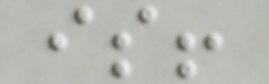is!
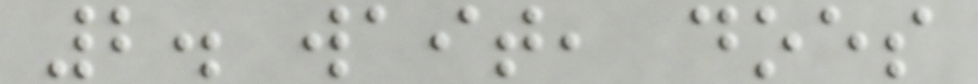2. wait, does
